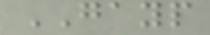GAYP
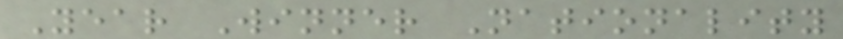Year Winner Nationality
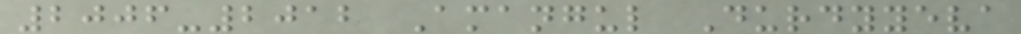2006-2012 Amangul Durdyyeva
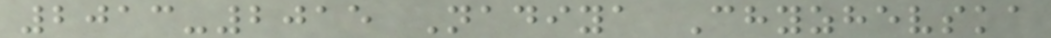2013-2015 Nadiya Chyzhevska
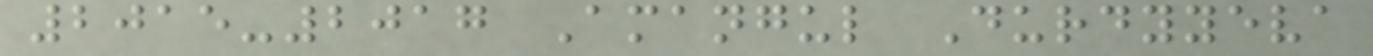2015-2017 Amangul Durdyyeva
